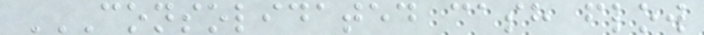CONSOLIDATED CASH FLOW
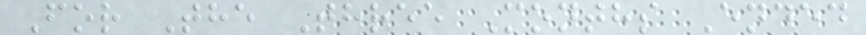For The Three Months Ended
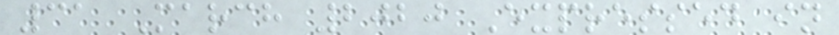31 March 2020 Expressed in
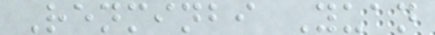Renminbi Yuan
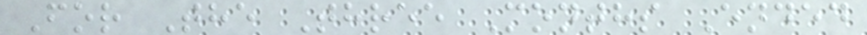For The Three Months Ended
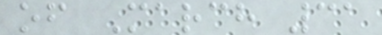of March 31
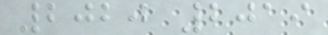2020 2019
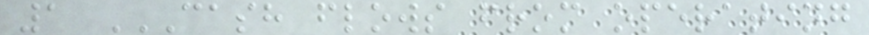1 CASH FLOWS FROM OPERATING
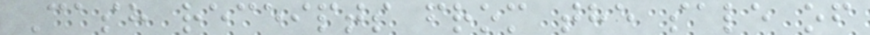Cash receipts from the sale of
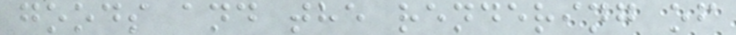goods and the rendering of
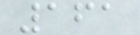161
